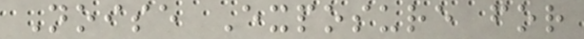Noise Exposure for
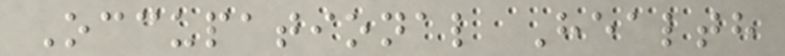Occupational Health
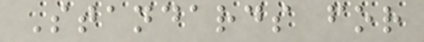Standards for
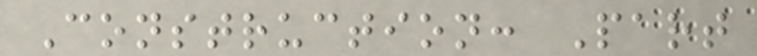Construction: Part
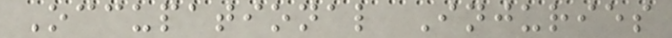Occupational Injuries
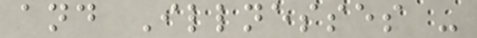and Illnesses -
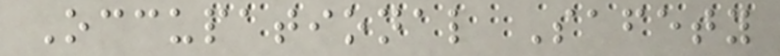Occupational Safety
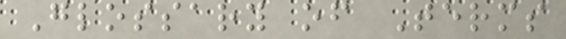Glossary of Terms
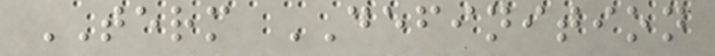TERM DEFINITION
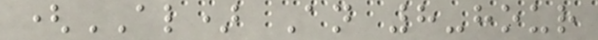(AL) An 8-hour
